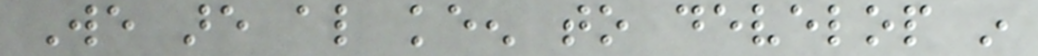We are also keen to develop in
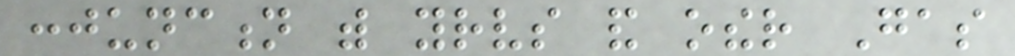conjunction with yourselves and other Gas
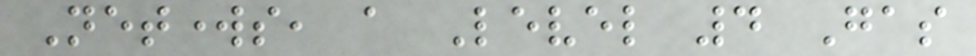Networks, a Level 4 Gas
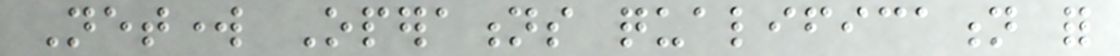Network Operations qualification for
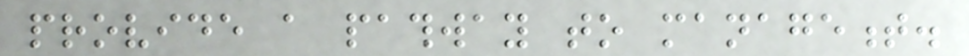provide a pathway to management.
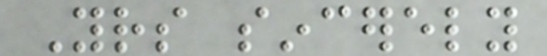Yours sincerely
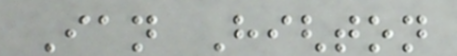Ian Highton
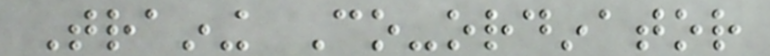Training Co-ordinator
